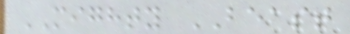MIGHTY BEAST
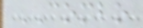COMBO
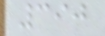390
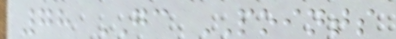78 GC POINTS
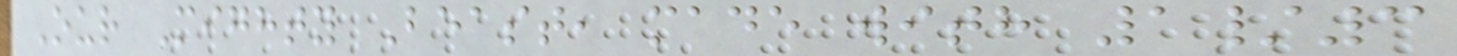Our Mighty Beast, made with 1/3
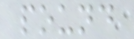pound
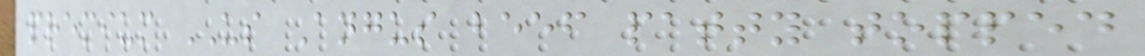premium US Angus beef patty topped
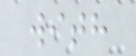with
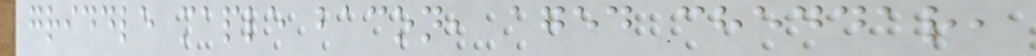griddle maple bacon, aged cheddar,
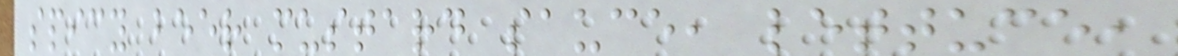spicy beer mustard sauce, lettuce,
